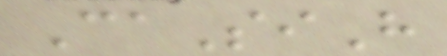CaSiH
